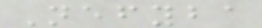Nefyba
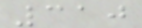310
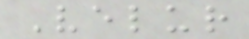Velur
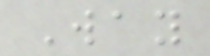Way
